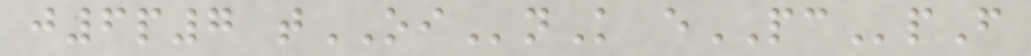j6p7 tOInK ePCpF
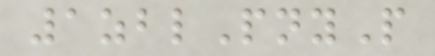1zblPnyP
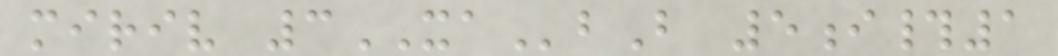miriv 3XAbB 5i#1
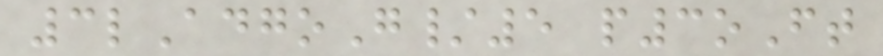3lAdgoG/5 p3oFt
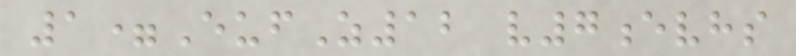1=EufZ12 v7evhs
